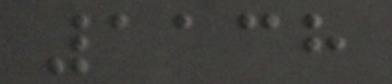1138
